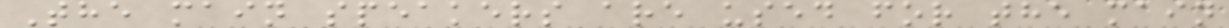The main speakers are used for the main
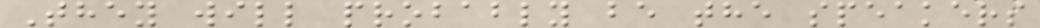They will probably be the speakers
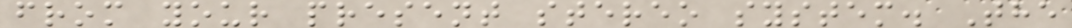from your present stereo system. The
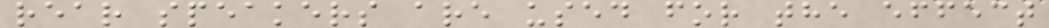rear speakers are used for the effect
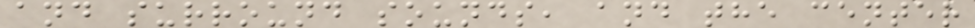and surround sounds, and the center
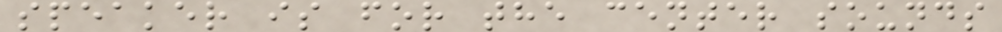speaker is for the center sounds
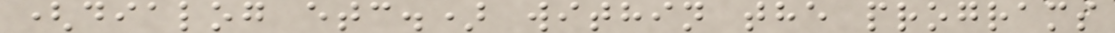(dialog etc.) within the programs
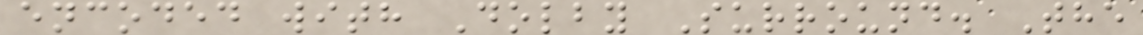encoded with Dolby Surround. The
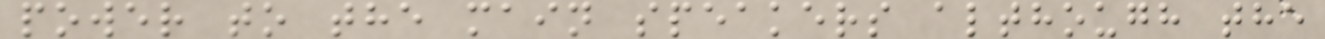power to the main speakers although the
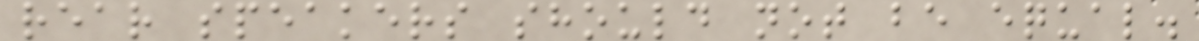rear speakers should not be equal.
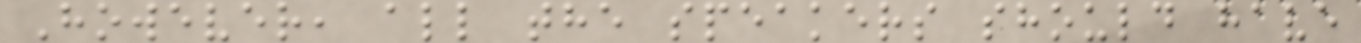However, all the speakers should have
